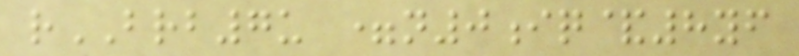rBRB7u =n0iq&8yf
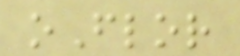oFlor
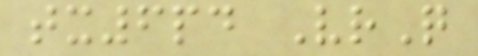tx6pd VrQ
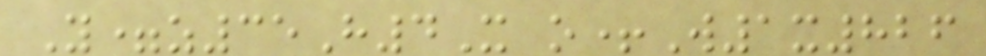Y=z35H4X o+W1x826
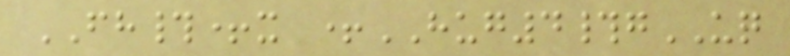FH#+x +HUG4#gUQ
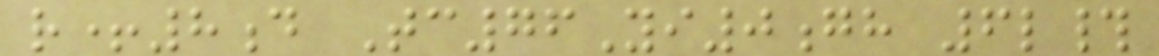r+8d Tc76Yi0gh 6l#
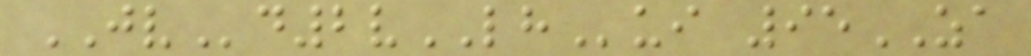JVd2vLHui 95ZA
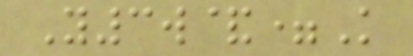Y3w&=K
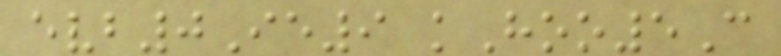evb0Ie9 kHoo5C
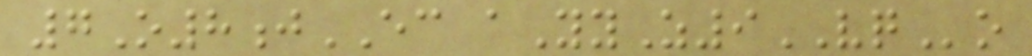7O8jEC aYyZ9VQo
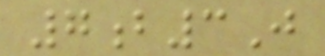7b3J
